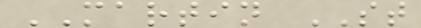MARTIN ST
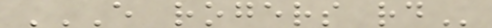E ROGERS RD
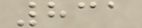831
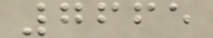7665
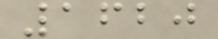1620
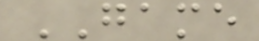GAME
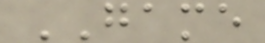GAME
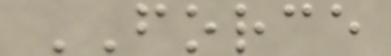FORCE
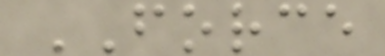FORCE
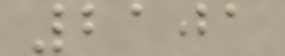2101
